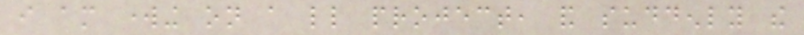i am working on a little project, and suddenly the
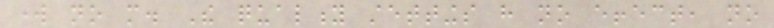work no more. The quality stettings have no effect, no
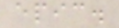epic.
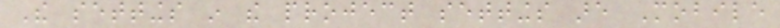The settings in the project settings are Mobile
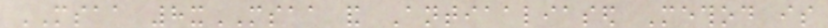MSAA 8xMSAA and Antiaaliased Method is
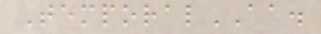TemporalAA.
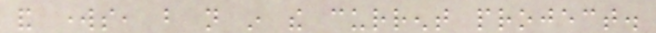and works, but not in the current project.
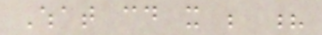What could it be ?
